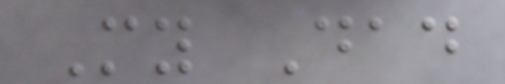My Dad
